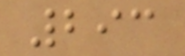293
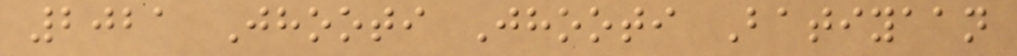2021 Jhooti Jhooti Batiyaan
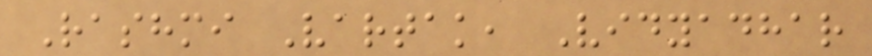Rashmi Vartak, Vidyadhar
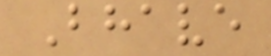Bhave
